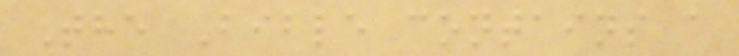The Bible contains a
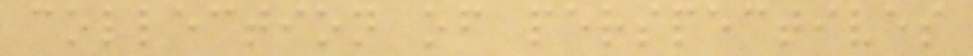collection of perspectives
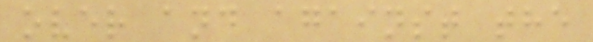over and against the
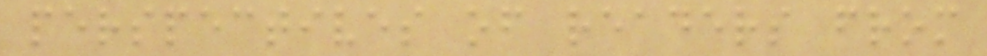perspectives of readers from
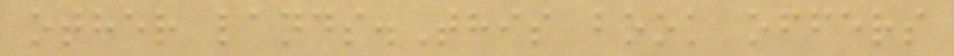other lands.This book offers
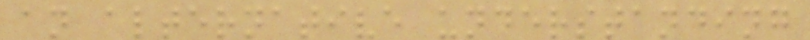an alternative understanding
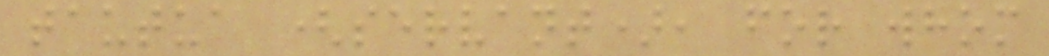tautua (servant), for whom
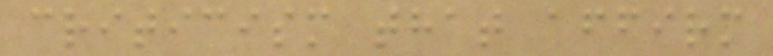criticism that affirm
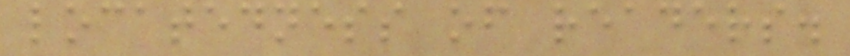locatedness of readers.
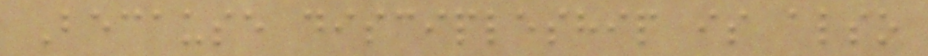Because discipleship is also
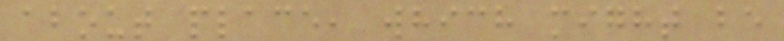about place, which might be
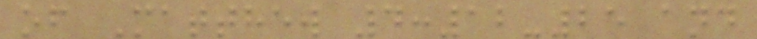of Matthew 4:12-25 and
